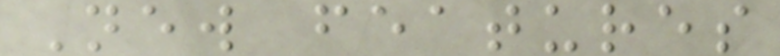New features
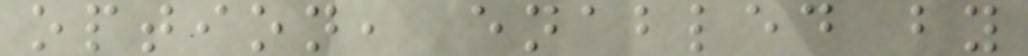option, enabled by
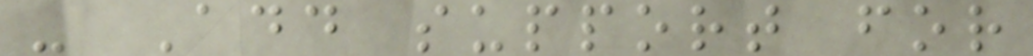- Add support for
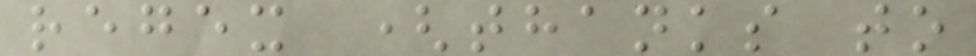regex (thanks to
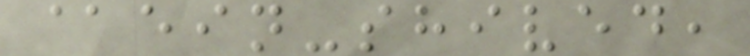@ein-shived,
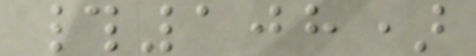#108)
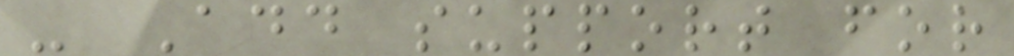- Add support for
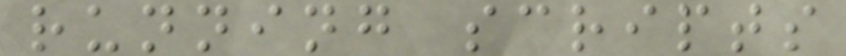running scripts
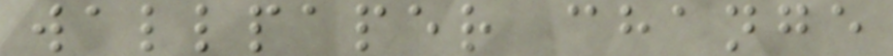wallpaper change
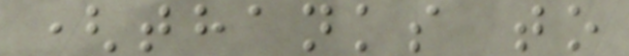(thanks to
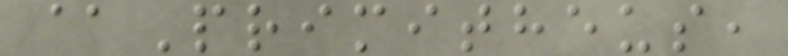@Primitheus,
